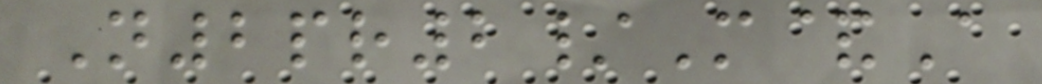N2pr2/M&A
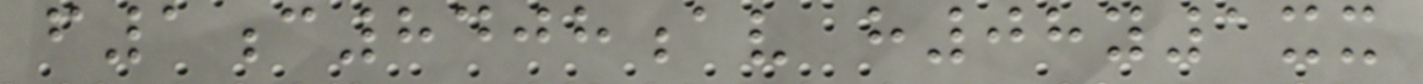f1c8408av h08y1xx
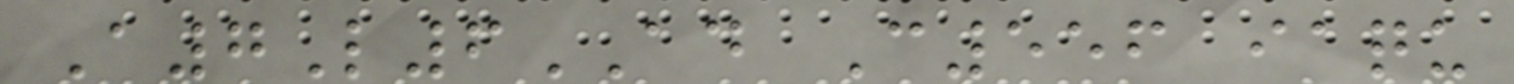A7L6AD C556 iaqu
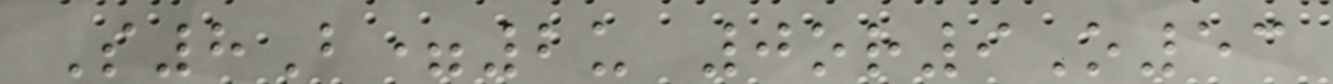S8B=2u 0or9O53
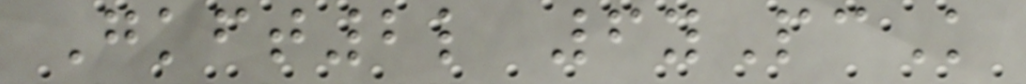Gkft2l 6yPcK
